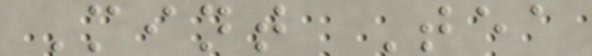Mint Tea
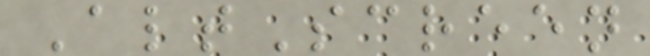AltScreen
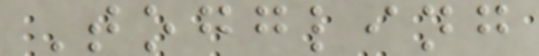Toggling
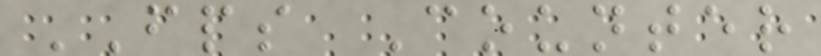FPS Counter
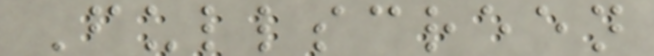Fullscreen
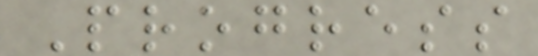Progress
